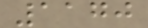1170
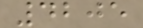4205
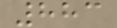883
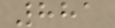881
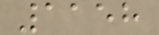1158
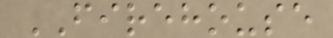FIREHOUSE
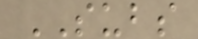SUBS
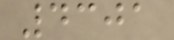4301
